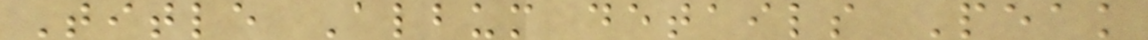Title Album details Peak
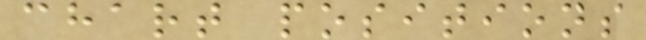chart positions
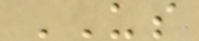US
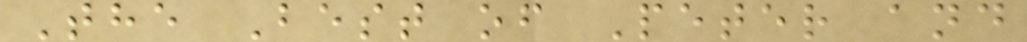The Best of Peter and
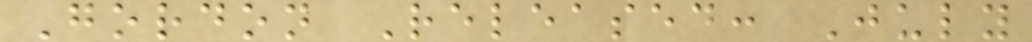Gordon Released: July
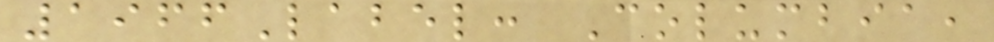1966Label: Columbia,
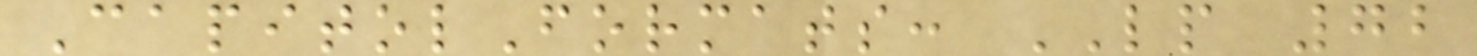CapitolFormats: LP 72
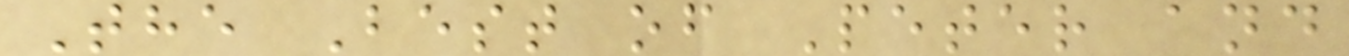The Best of Peter and
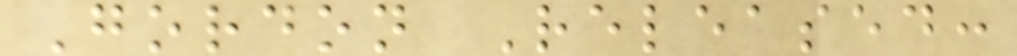Gordon Released:
